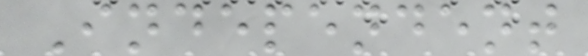Independent
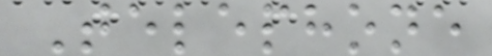Telephone
